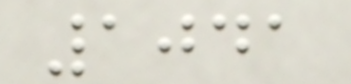1041
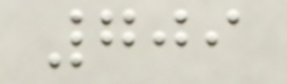709
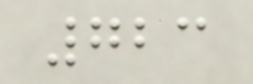723
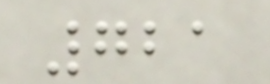721
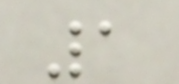1
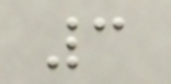3
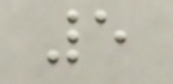5
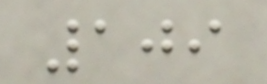109
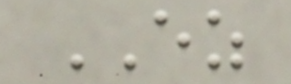EZ
